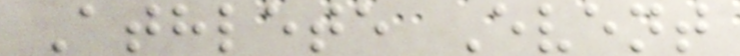Athlete Event
